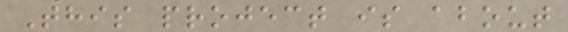This project is about
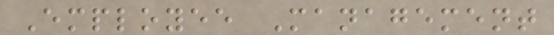Employee Management
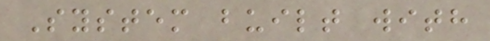System built with
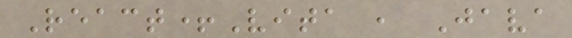React+Vita , Java
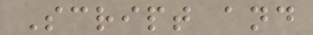Script and
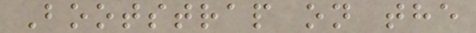Bootstrap on the
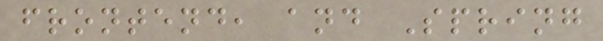frontend, and Spring
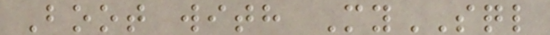Boot with MySQL
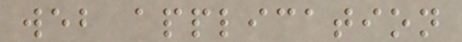web application
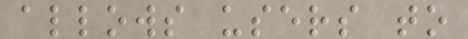allows users to
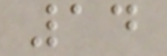14
